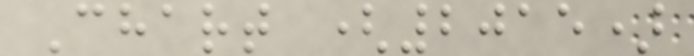Chart (2015)
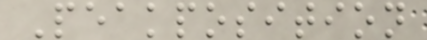Peakposition
